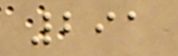291
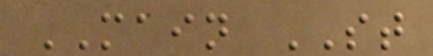MAIN ST
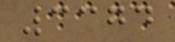3374
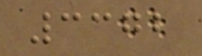3372
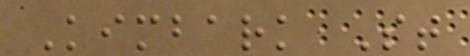Kimbark St
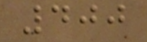400
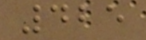425
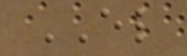EL
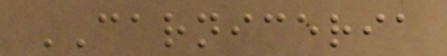CARNICERIA
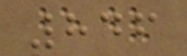846
